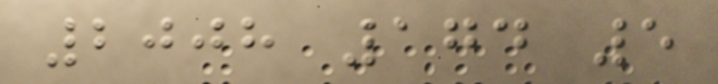2008 174 5
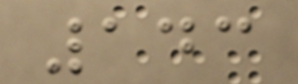143
